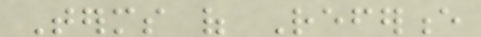Terms of Reference
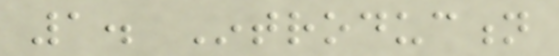1. Introduction
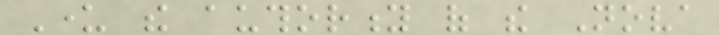Under the authority of the Nova
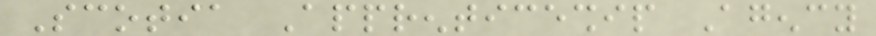Scotia Apprenticeship Agency
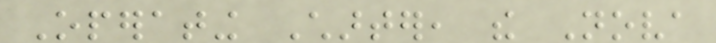Operating Charter, the Nova
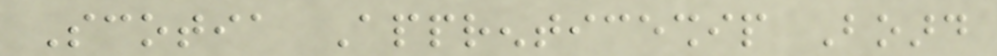Scotia Apprenticeship Board
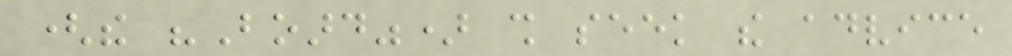(the "Board") shall seek the advice
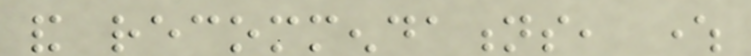and recommendations, where
